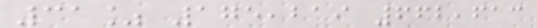31% 175,219 662,613
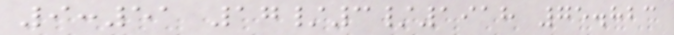9:51 17/3/1918 75.823
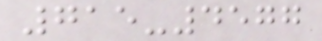715-4577
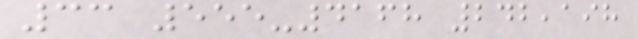33 555-4168 242,198
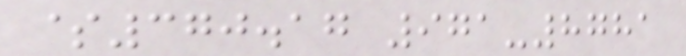$370.17 971-8781
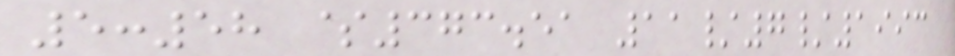5:58 $373.51 11/7/1993
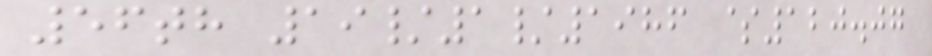56th 19/1/1986 $120.07
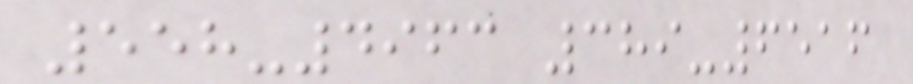558-4963 389-6516
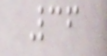36
